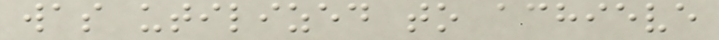was utilized to achieve
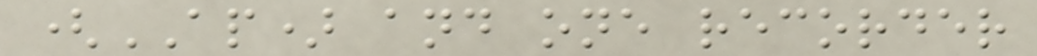(AP) and one recorder
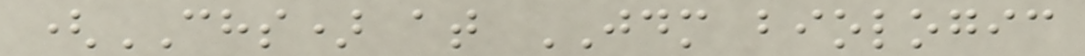(CHS) at JDM biologic
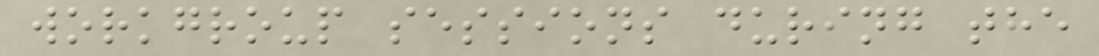workgroup sessions during the
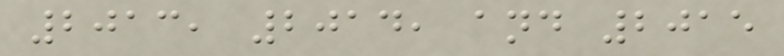2013, 2014, and 2015
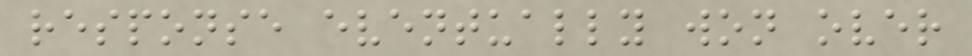response eventually won over
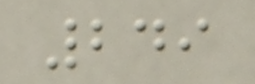249
